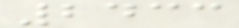2433
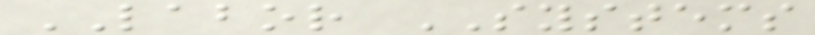LABOR SYSTEMS
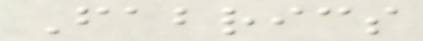Fabrics
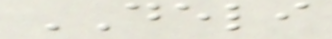DELI
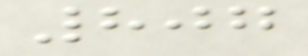807
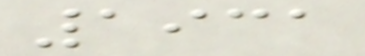1931
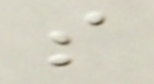s
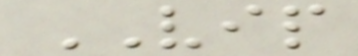VIP
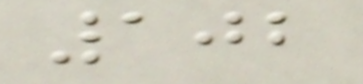102
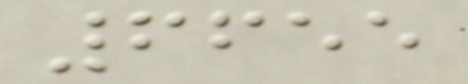6655
